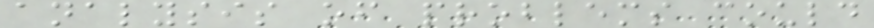analysis of problems could
